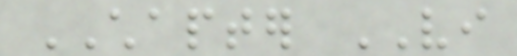CHAPTER VI
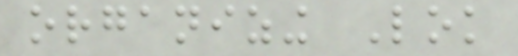organizing Lok
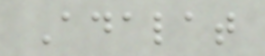Adalat
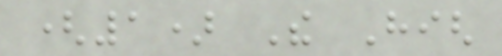(1) The High
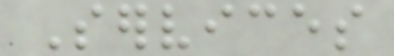Services
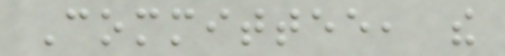Committee, the
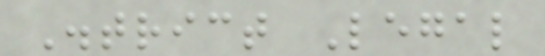District Legal
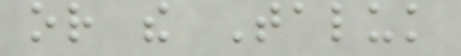or the Taluk
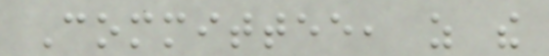Committee, as the
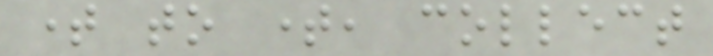time to time, collect
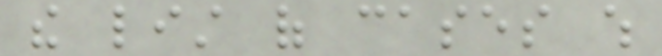the list of cases which
